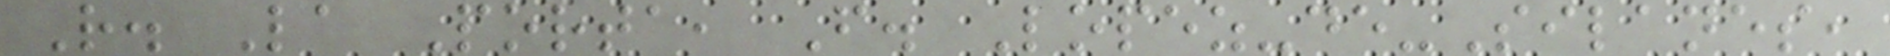R. La Porta, F. Lopez-de-Silanes,
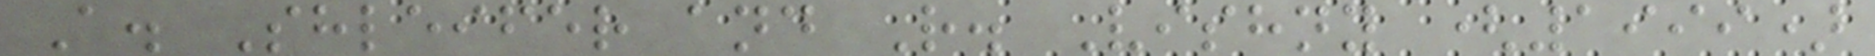A. Shleifer and R. Vishny (1999)
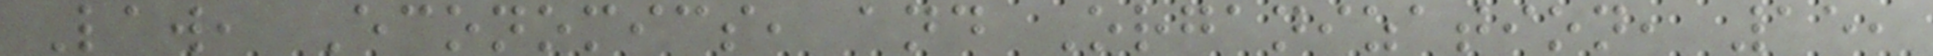Law, Economics, and Organization, 15,
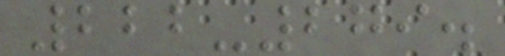222-279.
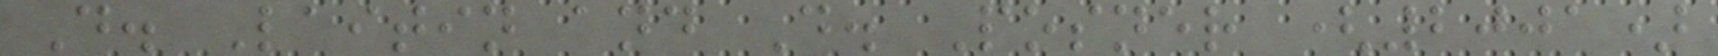D. Laitin and D. Posner (2001)
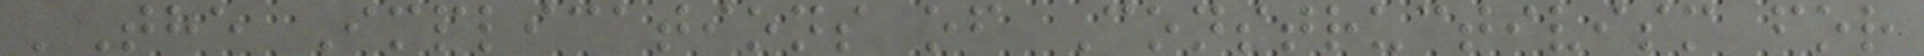'The Implications of Constructivism for
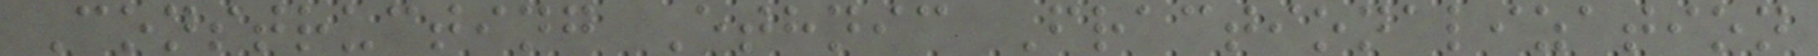Constructing Ethnic Fractionalization
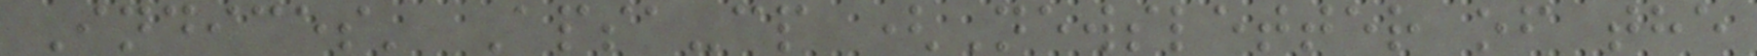Indices' Apsa-cp (Newsletter of the
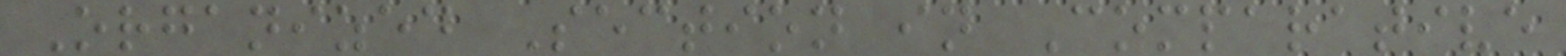Organized Section in Comparative
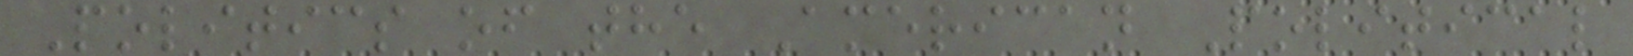Politics of the American Political
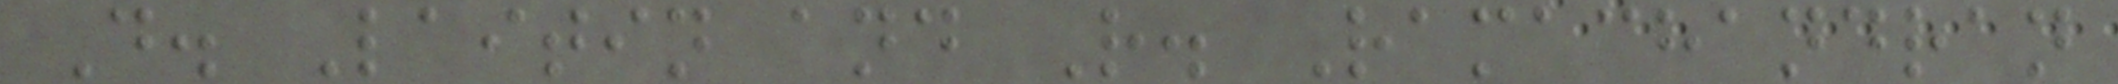D. Laitin and R. Ramachandran
